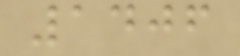1406
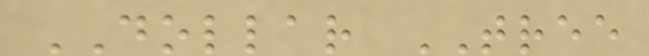DOLLAR TREE
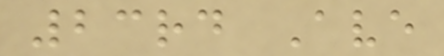23rd Ave
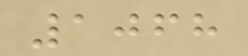1068
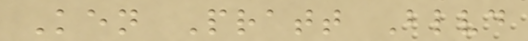Ken Pratt Blvd
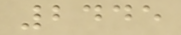2445
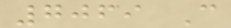7069 C
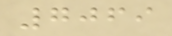7069
